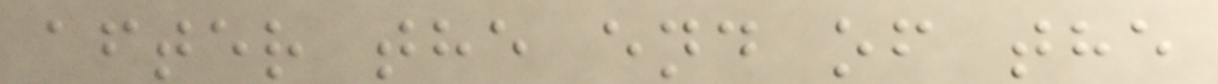after the end of the
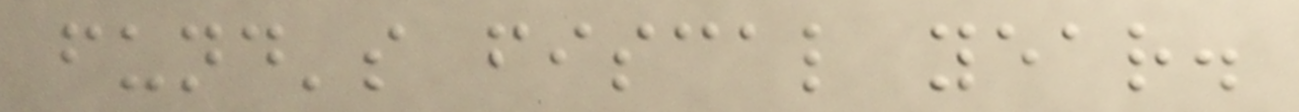fund's fiscal year.
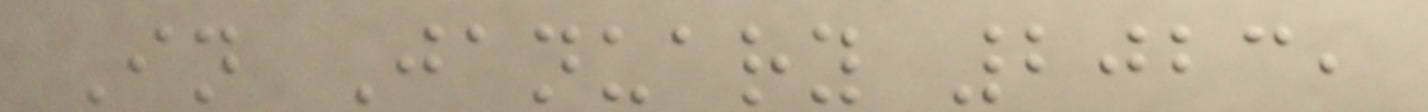In January 2023,
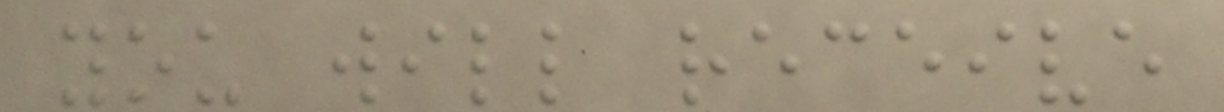you will receive
